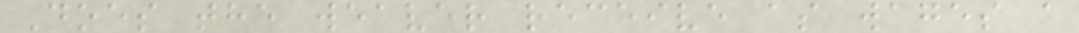Does the weaver receive as wages a
